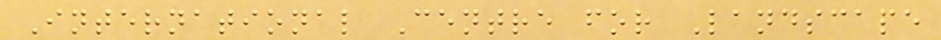International Centre for Landscape
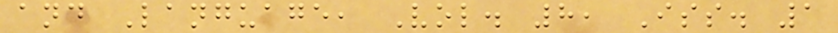and Language, Vol. 8, Iss. 1
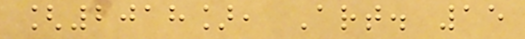[2018], Art. 15
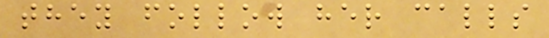they follow her calls
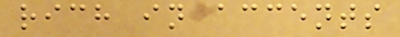rich in accents
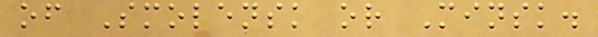of Smolensk or Minsk.
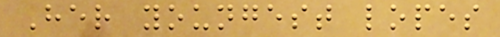Her youngest lopes
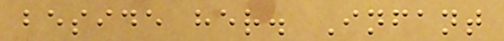beside her. Infant
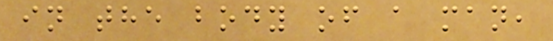in the body of a man,
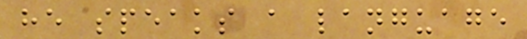he speaks a language
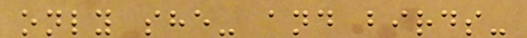only she- and birds-
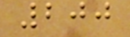200
